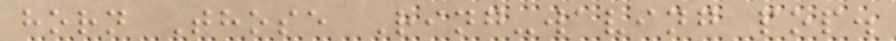horn Those Ring-waving pop.
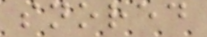snored
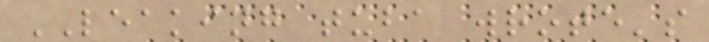LEAKING tuba wrote's
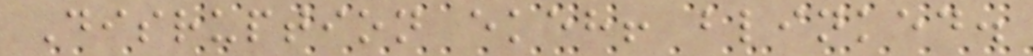Disruption ekeh! blinked.
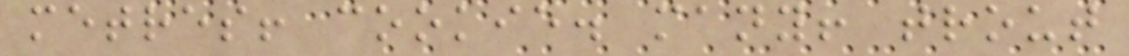metres! cookie. many! trout
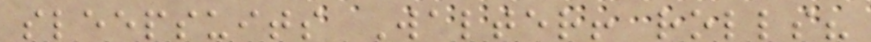sleepsuits Walter! rolls?
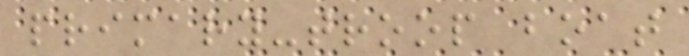primary-troop boat
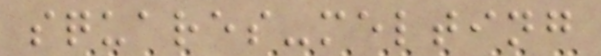squares-melting
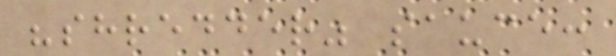"shredder" sauce:
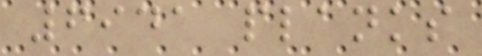6941 planks
